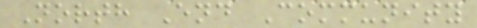North End Community
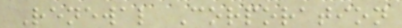Renewal Corporation
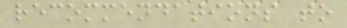recommendations to
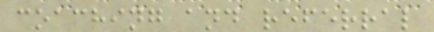coaching and referral
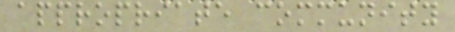appropriate community
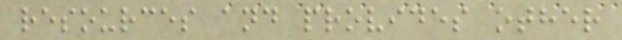resources and provides other
